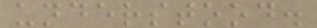understood.
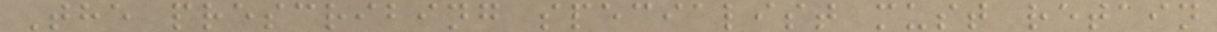The prescribing specialist must retain
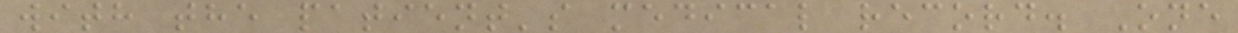with the patient's medical record. One
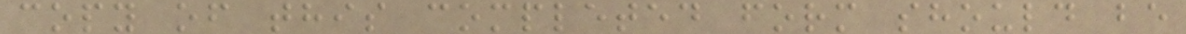copy of this completed form should be
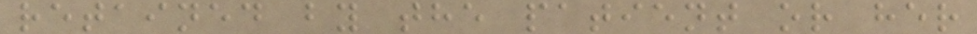retained by the patient or her
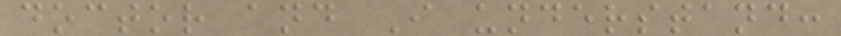doctor and I understand:
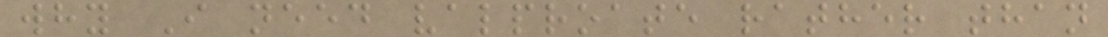why I need valproate rather than
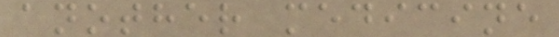another medicine
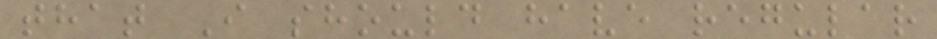that I should have regular
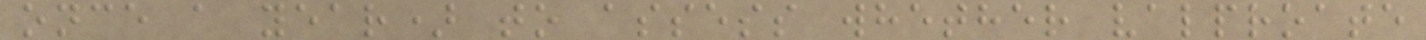once a year) to assess whether valproate
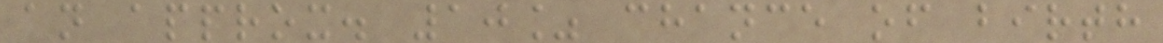an approx. 10% chance of birth
